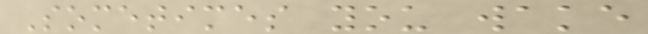Sometimes you wake
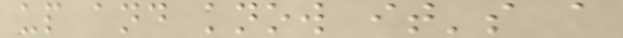up and know it's a
